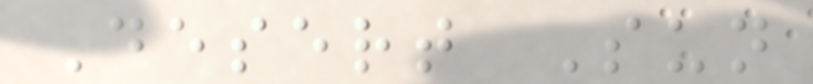Desert Sun
